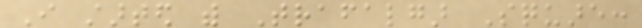I started with Trafalgar Square:
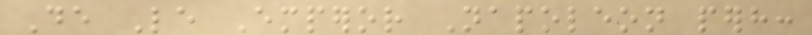De Le Emperor Napoleon perhaps:
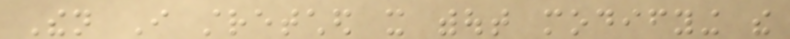Then I stretched it without modifying the
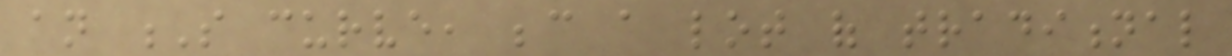an S curve, because a lot of traditional
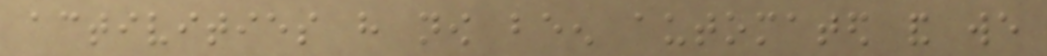activities have now been automated and we
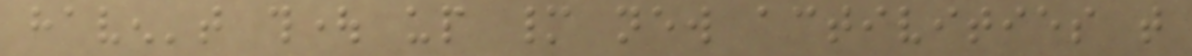haven't thought up many new activities that
